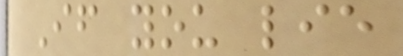If you lie
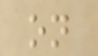on
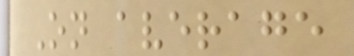On average
